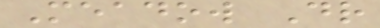Meadow Dr
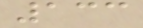133
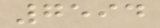7594
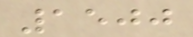1500
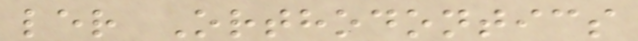ler Orthodontics
